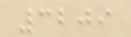3209
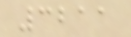3211
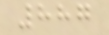887
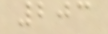203
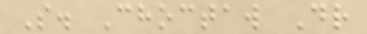S. Choctaw Dr
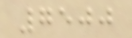7500
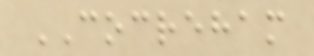COCREHAM
